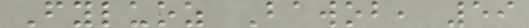Fyluoz Bawob, 59
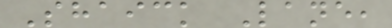Shaick Lane,
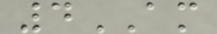4AM
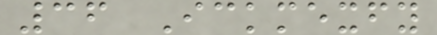36 Ickmexfy
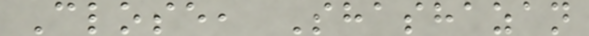Close, Shashazan
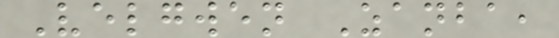Velgwen Zanba,
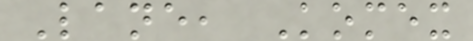Lane, Komex
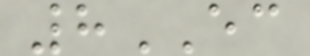8EC
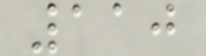110
